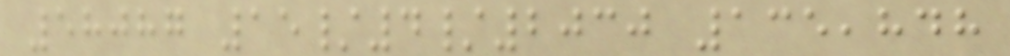58087 15/4/2030 135,848
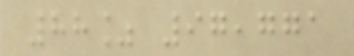88% 97,771
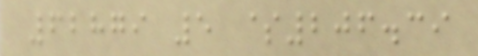62879 5 $206.39
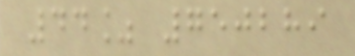44% 750289
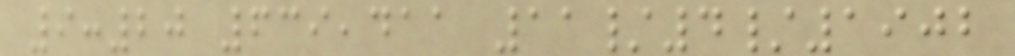9:20 639,411 11/4/1902
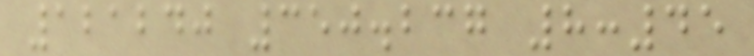121240 350.237 8:45
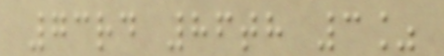73rd 86th 3%
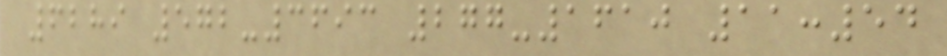6289 572-3693 277-1610 11:54
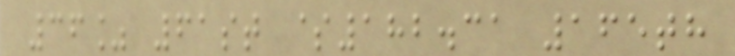36% 61st $182.31 165th
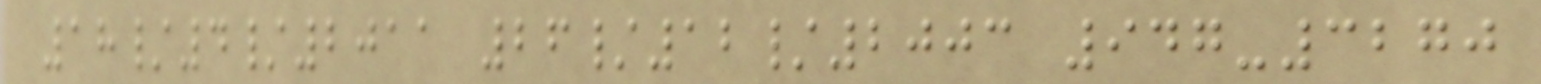18/4/2011 26/12/2003 947-3270
